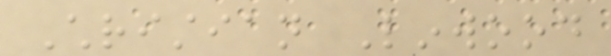Christian Linwood
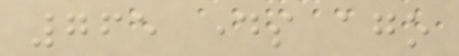765 days ago
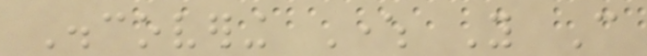Discovering Where You Can
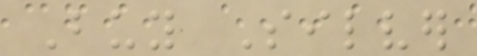Buy Silver
